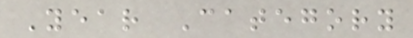Year Category
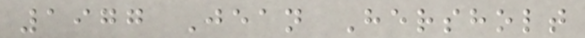1977 Jean Hersholt
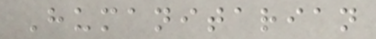Humanitarian
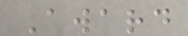Award
